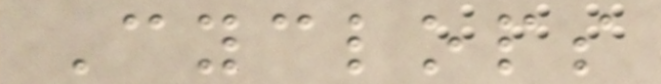Cyclops
